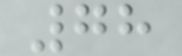78
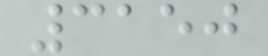3150
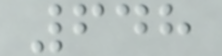648
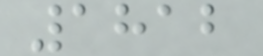1812
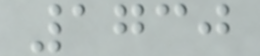1730
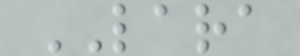LARA
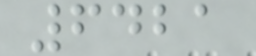6421
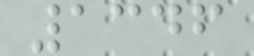1346
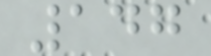147
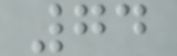74
